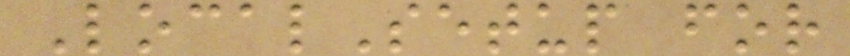LocalSetup for
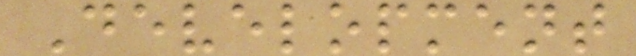Development
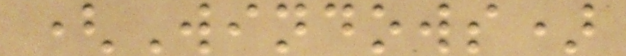(Windows)
